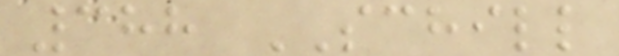388 SCHILL
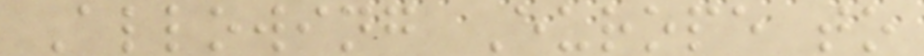Allowing Europe to
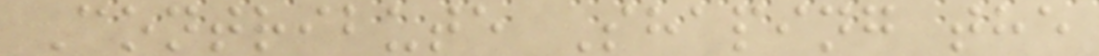Contribute Shaping the
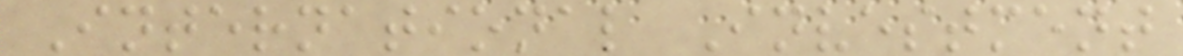International Investment
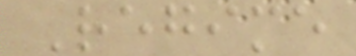Regime
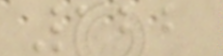122
